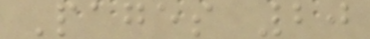Pages 20
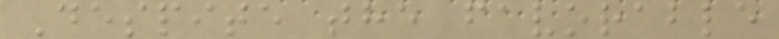Despite the favorable
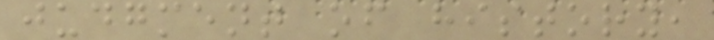judgment of history,
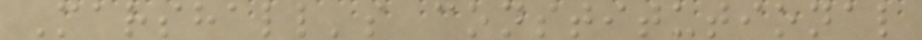Marshall's constitutional
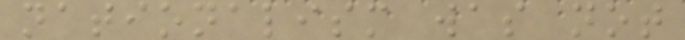nationalism was not
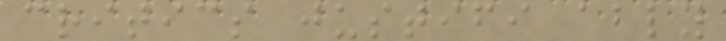critics justifi ably
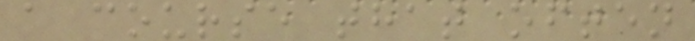a course that often
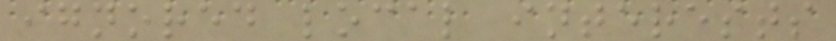ignored local interests
